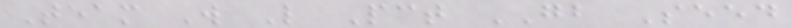Team W L Pct GB Seed
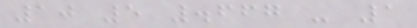10 5 .667 - 1
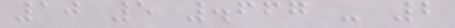10 5 .667 - 2
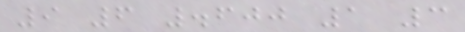9 6 .600 1 3
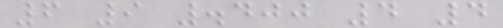6 9 .400 4 4
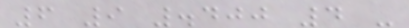6 9 .400 4 -
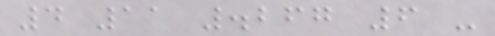4 11 .267 6 -
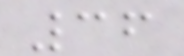36
